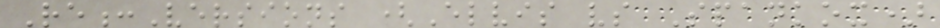Re:Versions (Elvis vs Spankox)
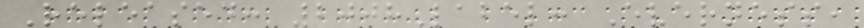Released: 2008Label: Everness,
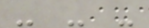- - -
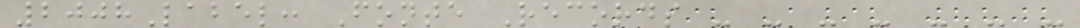2008Label: Fonte Records - - - - - - -
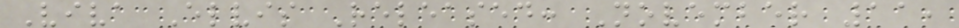Viva Elvis Released: November 11,
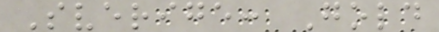Sverige: Gold
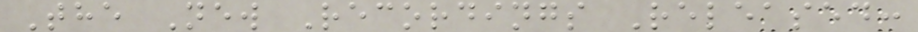The New Recordings Released:
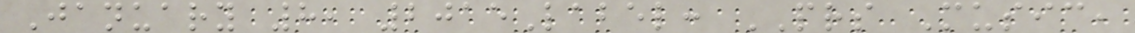January 8, 2015Label: PRS Music,
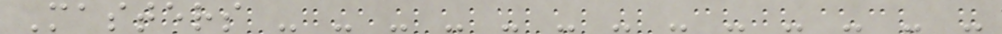Masters - - - - - - - - - - - - -
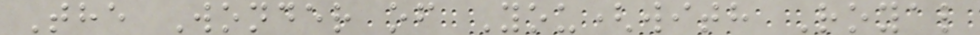The Wonder of You(with Royal
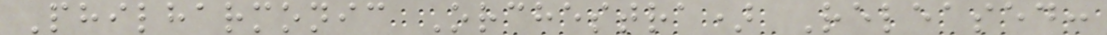Philharmonic Orchestra) Released:
